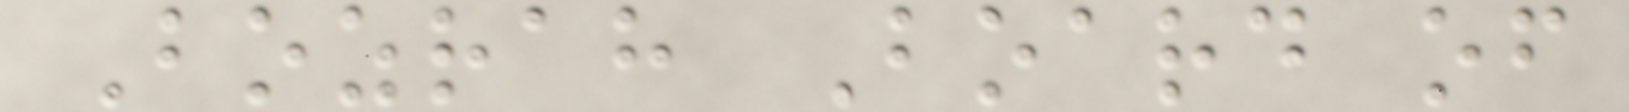Bozrah Board of
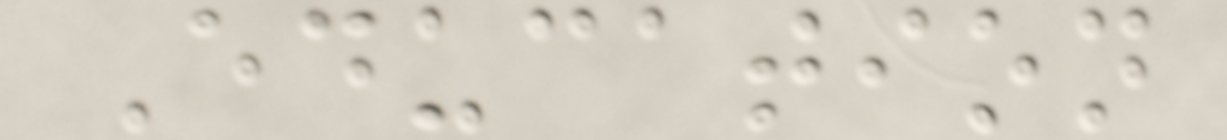Education
